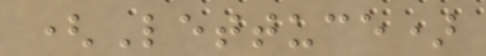(Lettuce)
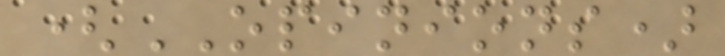(OPINIONS)
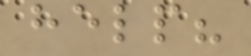help?
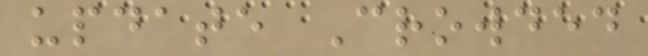update Crowded
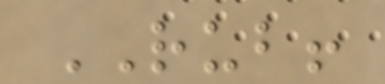RUB!
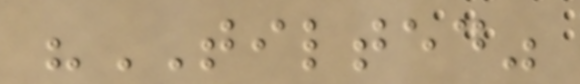"TILTED"
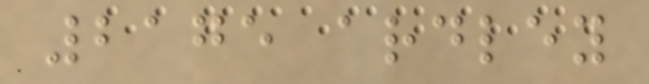2175 ardley
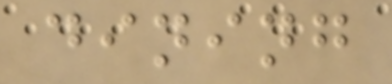dining
